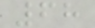68
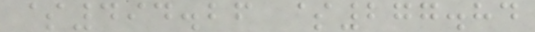$494.26 $277.84
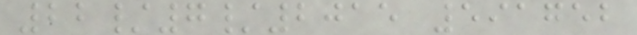22/7/2015 591752
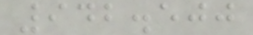942.500
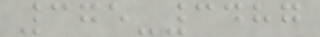375-3487
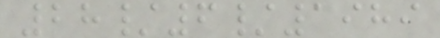28/6/1989
